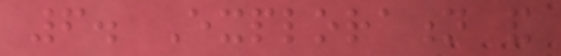6. Exploration and
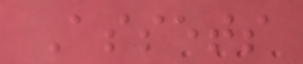Assets
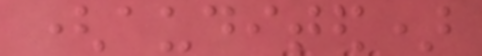(audited)
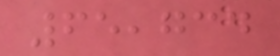65,734
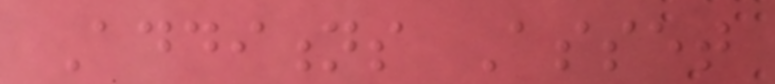Additions Asset
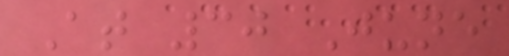At 30 June
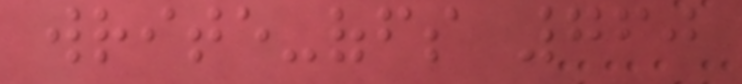write-offs 760
